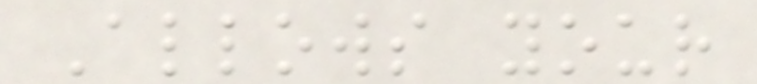Allows your
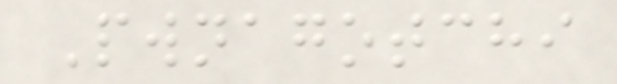Pwnagotchi
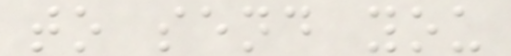to send you
